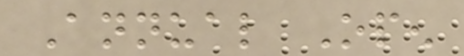Annual Open
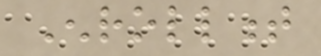Enrollment
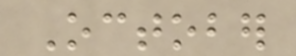October
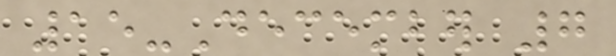15-December 7
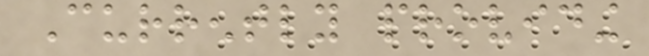Currently providing
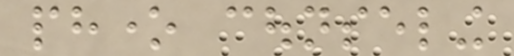phone counseling
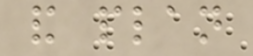and plan
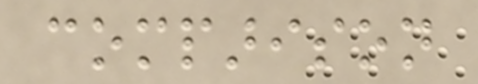comparison
